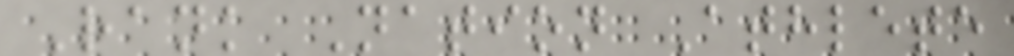Rank Nation Athlete
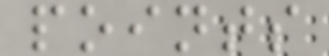points
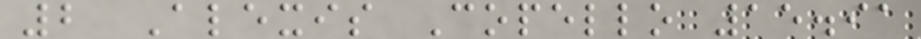2 Alexis Copello 15.91
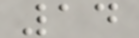14
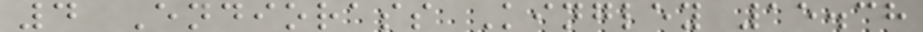4 Endiorass Kingley 15.38
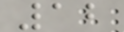12
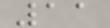11
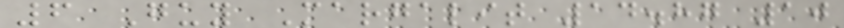6 Guy Margalit 14.87 10
